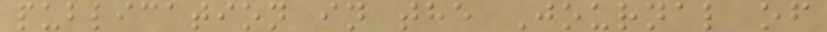publication in the Journal of
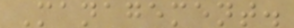Management.
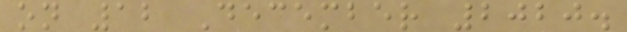on 12 December 2020.
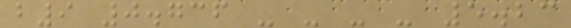b9 0.736 - - - - 5.23
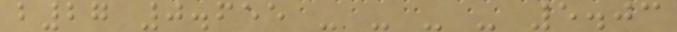b27 0.655 - - - - 5.03
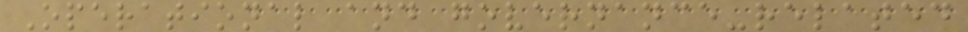Operational and governance-related
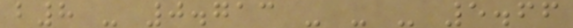b8 - 0.713 - - - 5.66
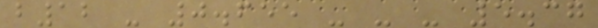b12 - 0.655 - - - 5.37
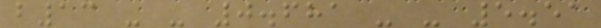b13 - - 0.681 - - 5.51
